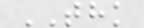THK
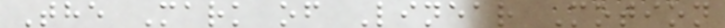The Mark of Linear Motion
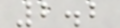2.2
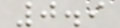0.9
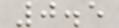0.5
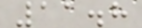11.8
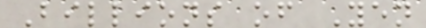Billions of Yen
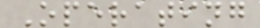Operating
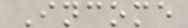Income
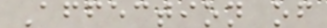Affection of
